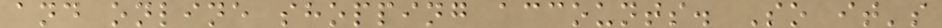and online shopping accounts. So it's
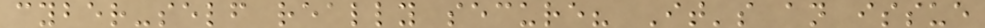cyber-self really secure? It's an issue
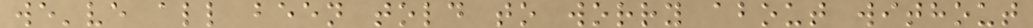we've all been told to worry about without
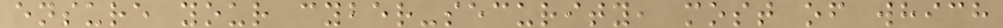ensure your cyber-security, most of which
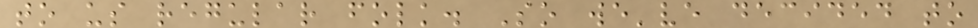to us regular folk. So we've decided to
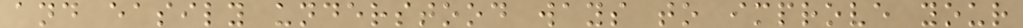and easily understood ways to improve your
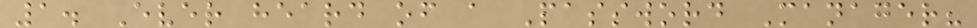1. Ever heard of a Password Manager?
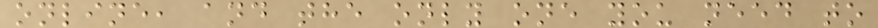online, and the only one you need to
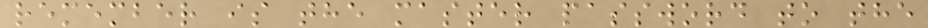remember is the master password to the
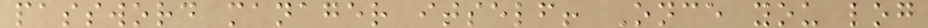password manager itself! Once you log
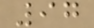97
